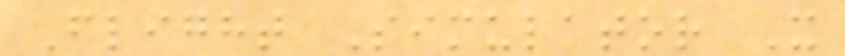Flight Simulator X
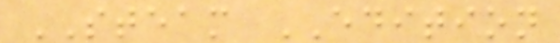STEAM EDITION
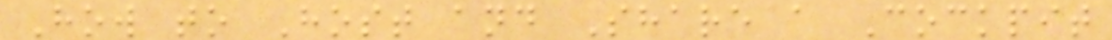How to Host and Share a Cockpit
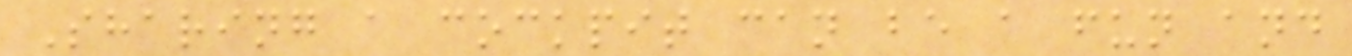Sharing a cockpit can be a fun and
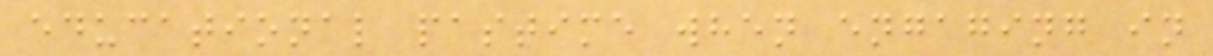educational pastime when engaging in
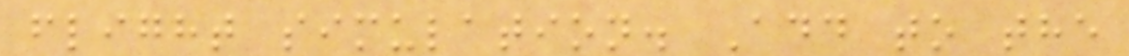flight simulation. Add to the
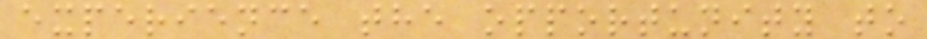experience the opportunity to
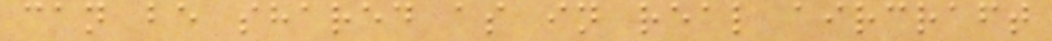can be shared as in real aircraft
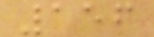156
